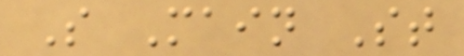S Main St
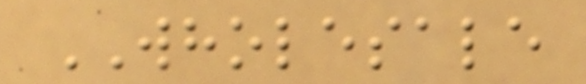WHOLESALE
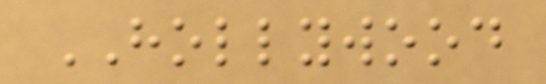HOLLYWOOD
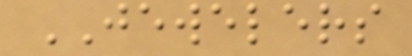JEWELERS
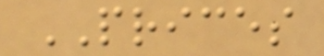PRICES
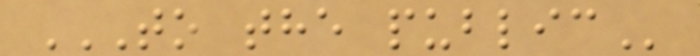TO THE PUBLIC
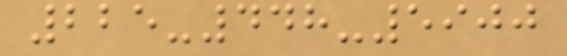225-448-5900
